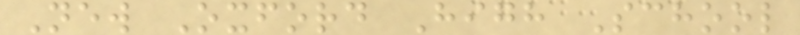New Oxford High School
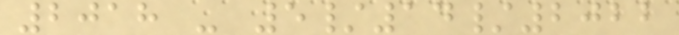2018 - 5/14/2022
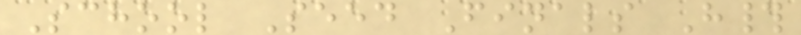School Seed Finals H#
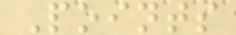Points
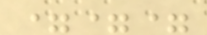===
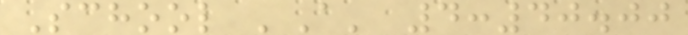School 'A' 4:40.00
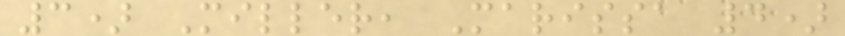3) Miller, Marissa 4)
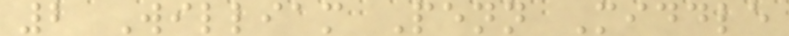2 William Penn Middle
